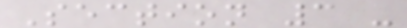Section 3 -
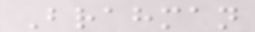Brahman
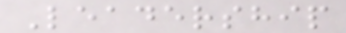Leadership
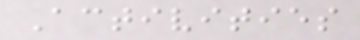Activities
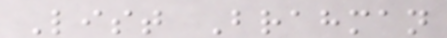List Brahman
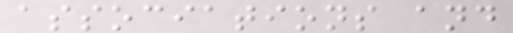associations and
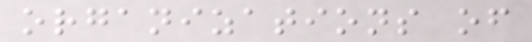organizations of
